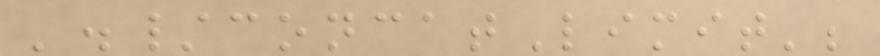'./concatLimit';
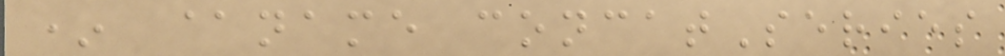* @name concatSeries
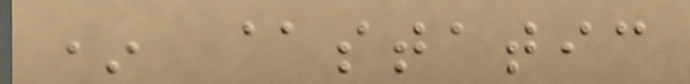* @static
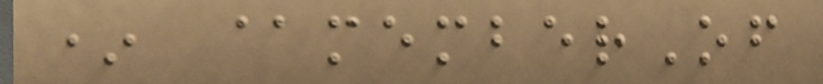* @memberOf
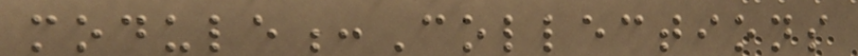module:Collections
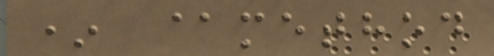* @method
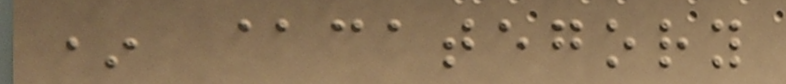* @category
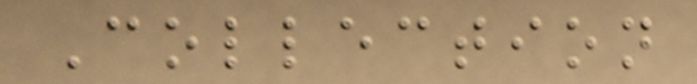Collection
